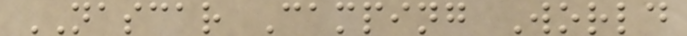NASCAR Camping World
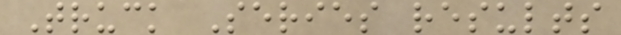Truck Series results
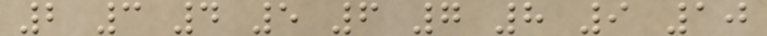2 3 4 5 6 7 8 9 10
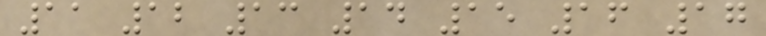11 12 13 14 15 16 17
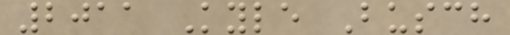2011 Kyle Busch
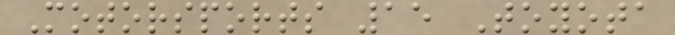Motorsports 15 Toyota
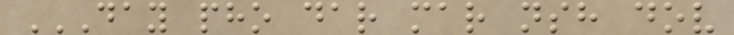DAY PHO DAR MAR NSH DOV
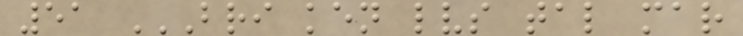51 BRI KEN LVS TAL MAR
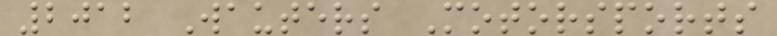2012 Wauters Motorsports
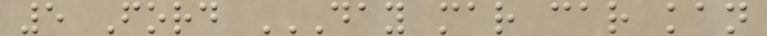5 Ford DAY MAR CAR KAN
